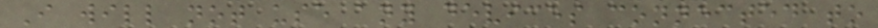I will not use any devices connected to
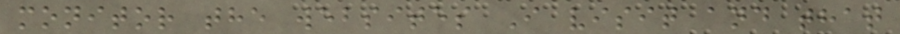monitor the websites I visit and that
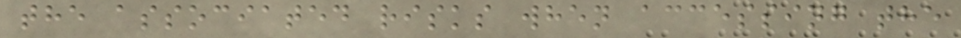the associated risks when accessing the
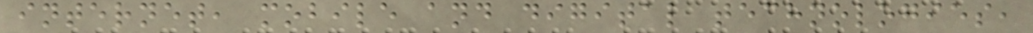internet, mobile and digital technologies,
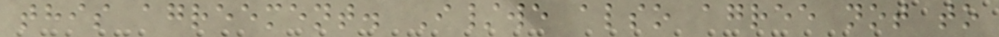this agreement. I/we also agree not to
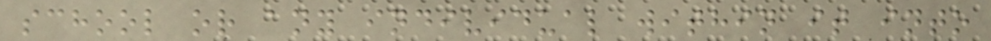school or any individual within it into
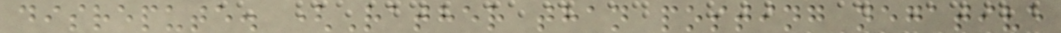disrepute. (Rather than posting negative
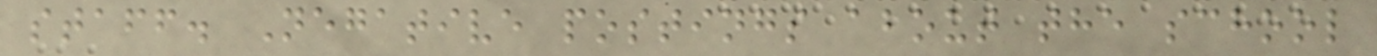staff. Negative postings about the school
